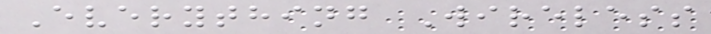Everything Wireless
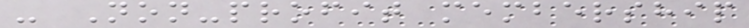- Non-profit membership
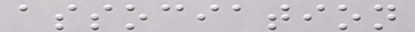association
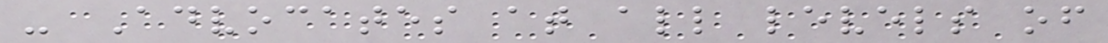- Advocates at all levels of
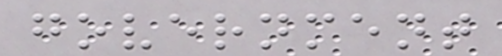government
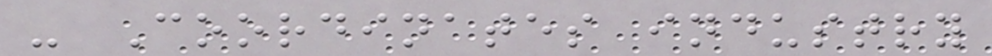- Coordinates industry
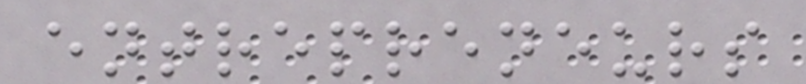entrepreneurs
